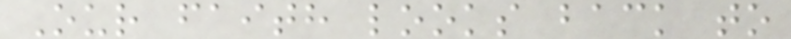Our faith looks back to
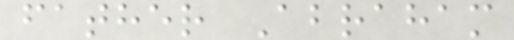father Abraham
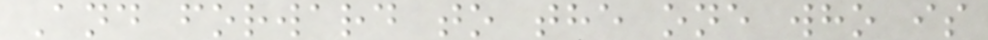And forward to the one who is
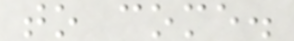to come.
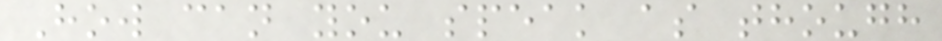How can you speak as though
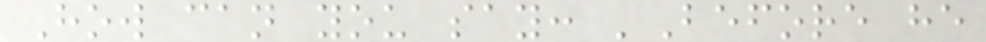How can you say: 'Before he
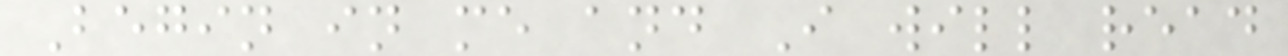Begin in me and I will read
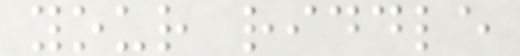your riddle
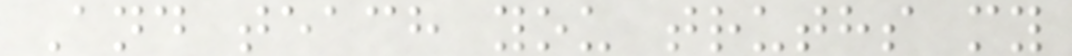And teach you truths my
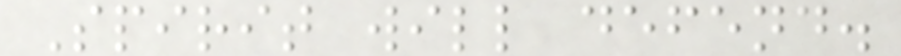Spirit will defend.
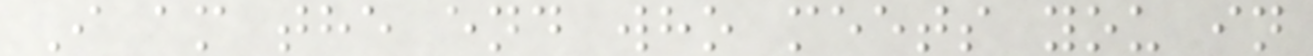I am the end who meets you in
